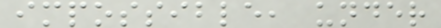impossible, under
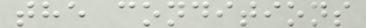the conditions
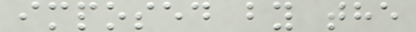imposed by the
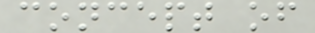concept of
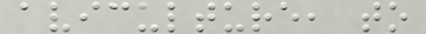aviculture, to
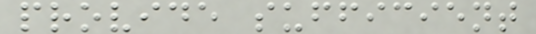provide sufficient
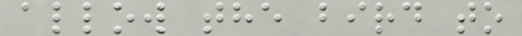allow the bird to
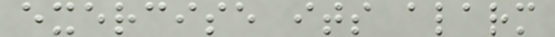exercise its alarm
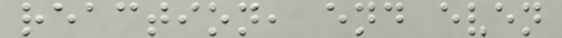reaction, end even
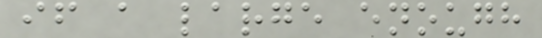if a large enough
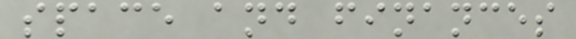space and finances
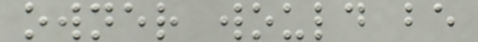owner would be
